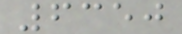6350
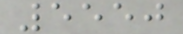5550
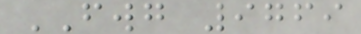FWG 9769
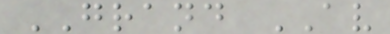GRAND AV
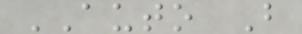AUTO B
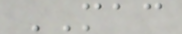MAC
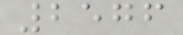2576
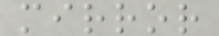mirror
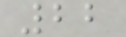22
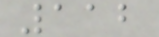112
